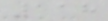118
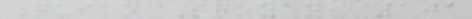Quiko Thozan, 101
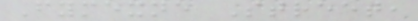Fymexne Street,
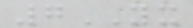7YX
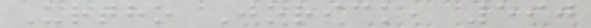Urtho Jorick, 590
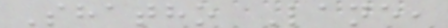Shatho Lane,
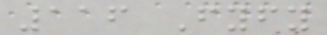116 Fyfy
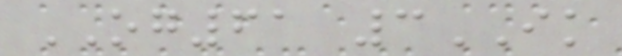OG61 3IK
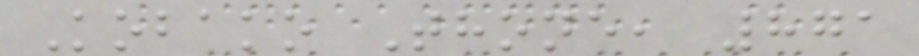Kobako Thone, 871
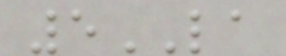5LA
